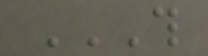THIS
